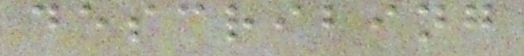describing
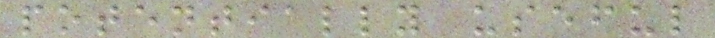potentially useful
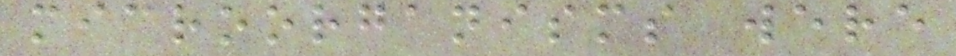microorganisms were
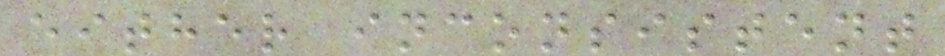either inconsistent
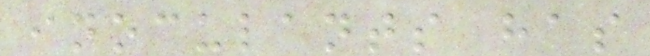inoculants has
